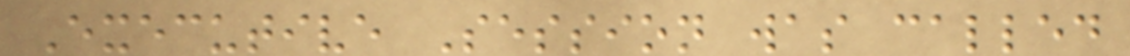Executive Session was called
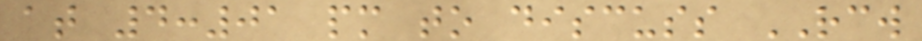at 4:01 pm to discuss RCW
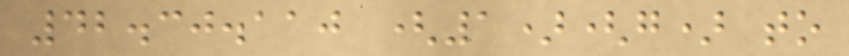42.30.110 (1)(g) to
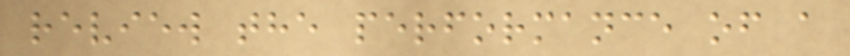review the performance of a
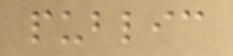public
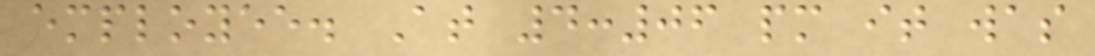employee. At 4:06 pm it was
